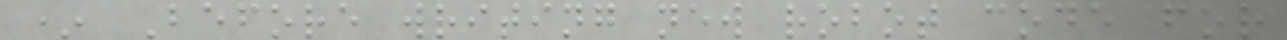* Before writing new robot code for
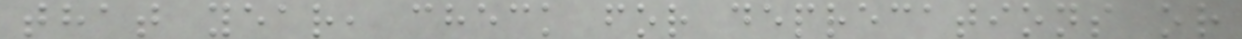that year, check for deprecations or
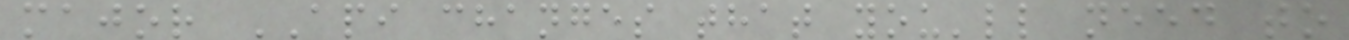major API changes that you'll need to
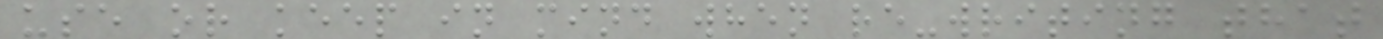use or keep in mind when re-writing that
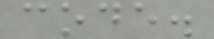code.
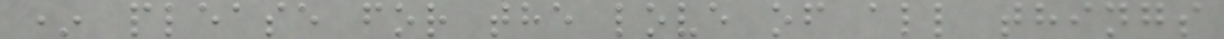* please for the love of all things
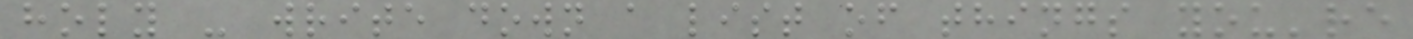holy - write down a list of things you're
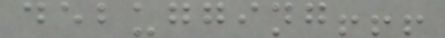debugging!!!
